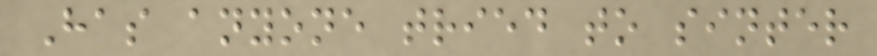Has anyone tried to sinter
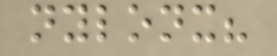nylonx?
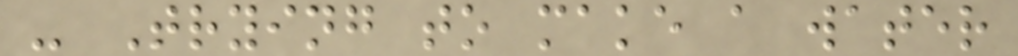- Trying to make a water
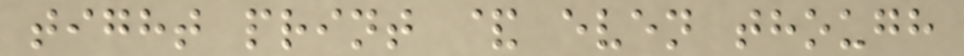tight print & even though
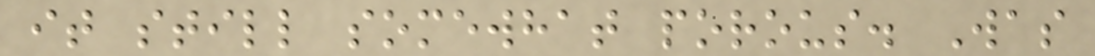it still somewhat porous. Was
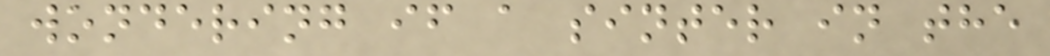wondering if a sinter in the
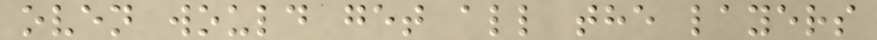oven would get all the layers
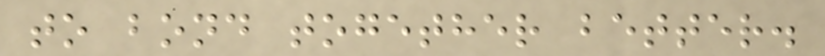to bond together better.
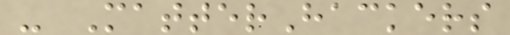- MatterHackers
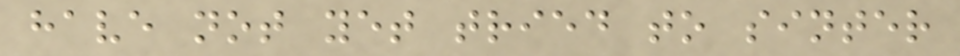have not yet tried to sinter
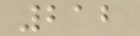212
